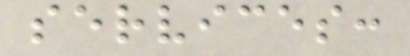services:
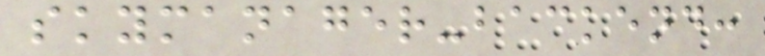skymanager-backend:
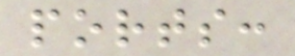ports:
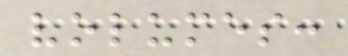volumes:
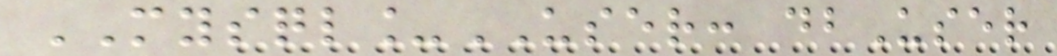MYSQL_USER: dbUser
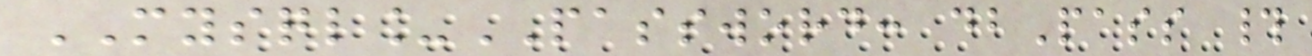MYSQL_PASSWORD: dbPass #
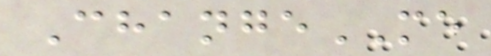ChangeME
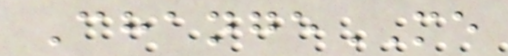ChangeME
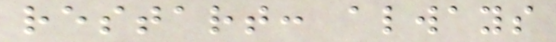restart: always
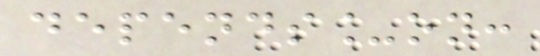depends_on:
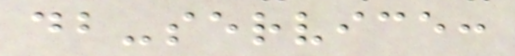db-service:
